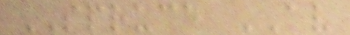SPRUCE AV
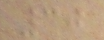30
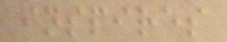inspires
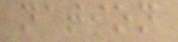nation
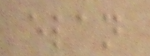elan
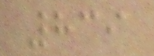839
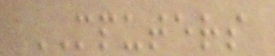MPUTERS
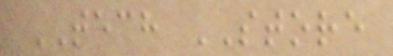TECH STORE
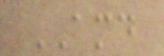AMD
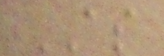AS
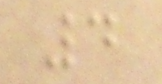4
